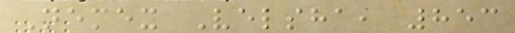Nemex Velsha, 853
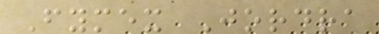Fymex Jordra
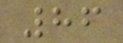86
